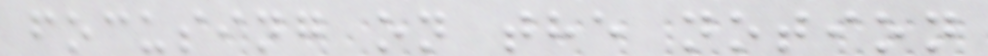focusing on the notion
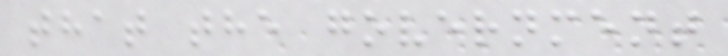that the government
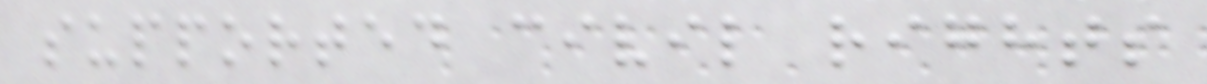supported civil rights
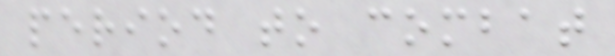period to combat
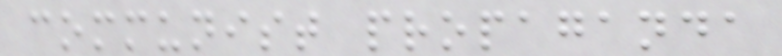communist propaganda
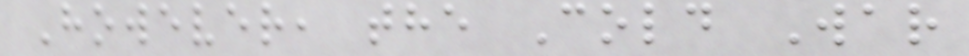However, the Cold War
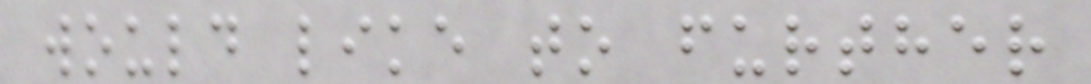would like to further
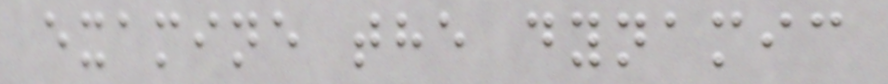examine the dynamic
